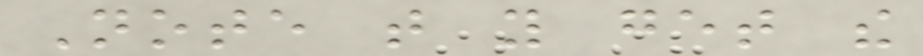Note that you get the
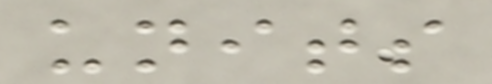units
